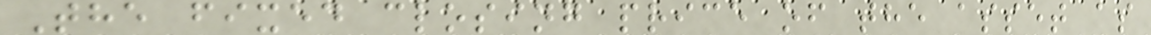The fixed closing price of the asset as
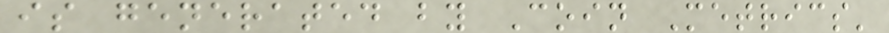is generated by Coin Metrics'
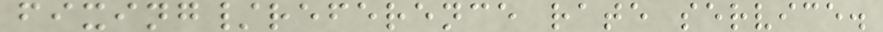fixing/reference rate service.
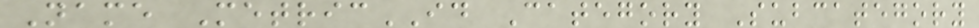Name MetricID Category Subcategory
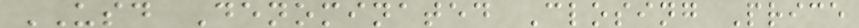USD Denominated Closing Price
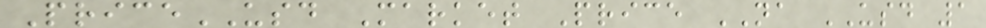PriceUSD Market Price NA USD 1
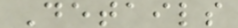Details
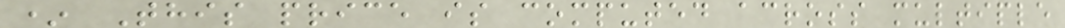* This price is computed across multiple
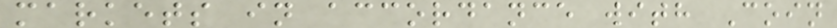markets in accordance with Coin
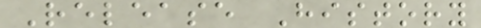Release History
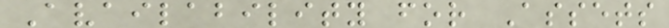Availability for Assets
